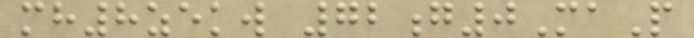mh8zekw 72g0MaP
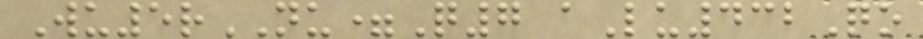Wu5rNU=Q7 aLu432Qo
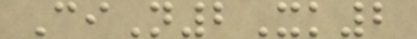CiN2Xk2
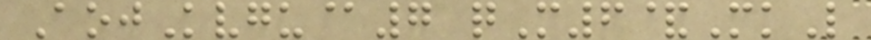AojKvgu@7 qM6&MkL
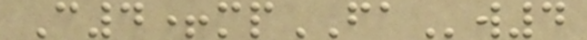C4+mpFAw4
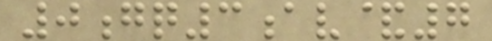0gq3av&7
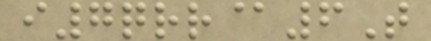i7qrr@6T
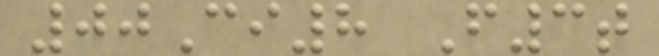00Ci8 F3t
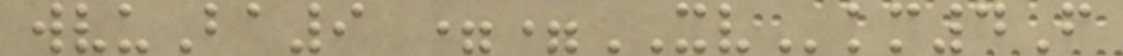wvuBa9 ==XVkm4F
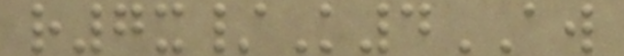r7x/K4AW
